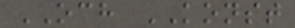OCH KONST
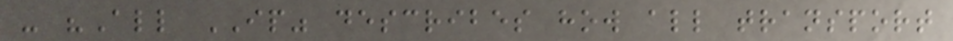- "All IP" describes how all transport
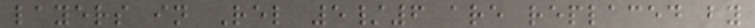layers in Rel 5/6 are replaced by
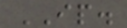IP.
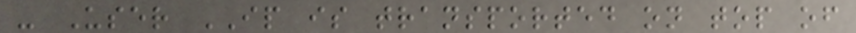- User IP is transported on top of
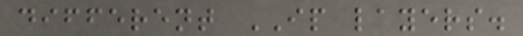different IP layers.
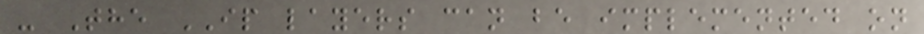- The IP layers can be implemented on
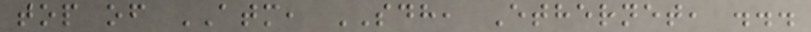top of ATM, SDH, Ethernet, ...
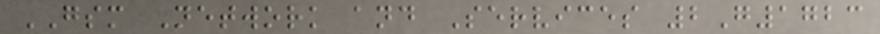GSM Network and Services 2G1723
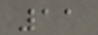11
